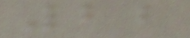22
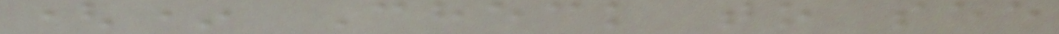(* Check to see
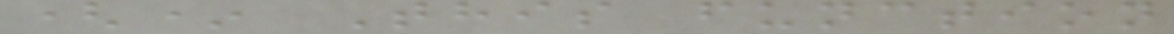(* This function
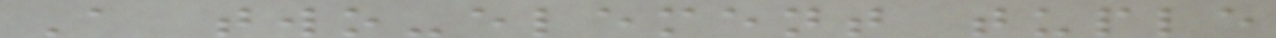A two-element tuple
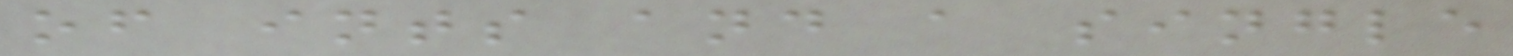of ints and a single
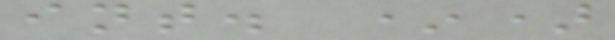int. *)
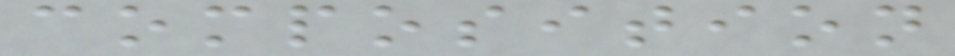composition
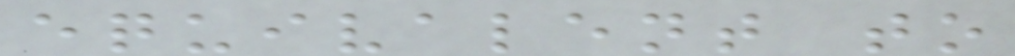equivalent to
